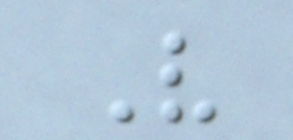V
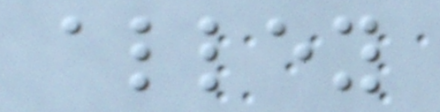alley
